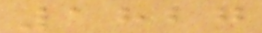1827
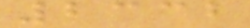2332
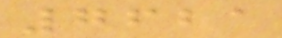7621
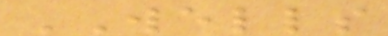WELLS
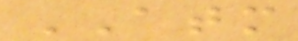ATM
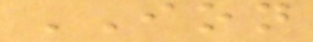ION
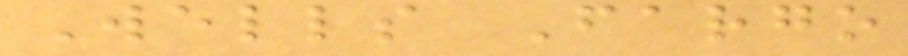Wells Fargo
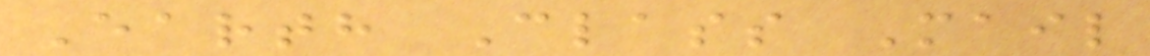Earth Class Mail
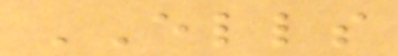ELLS
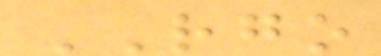RGO
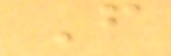F
